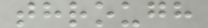through
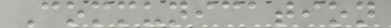Communication
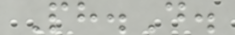Ph.D.
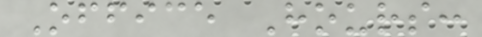Office Hours:
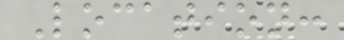Location:
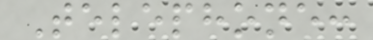Telephone:
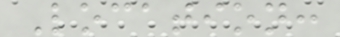Location:
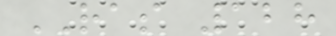RAS 128
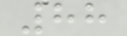88
